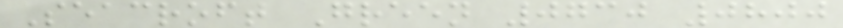Seacroft Green 0730 0800
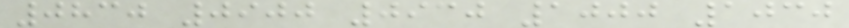0830 0900 0930 1000 1030
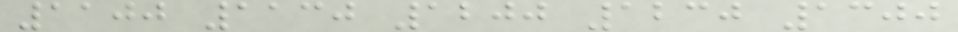1100 1130 1200 1230 1300
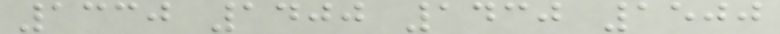1330 1400 1430 1500
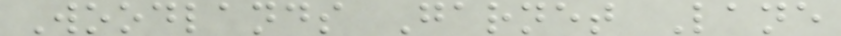Woodlands Garnet Lane
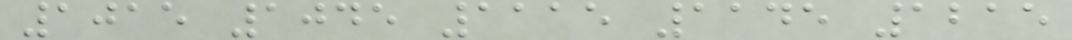1015 1045 1115 1145 1215
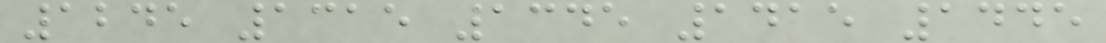1245 1315 1345 1415 1445
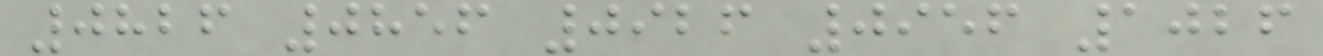0826 0856 0926 0956 1026
